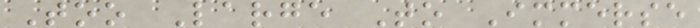Too Large To Immerse
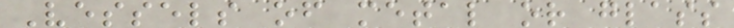Vessels of metal or glass
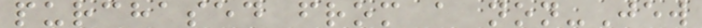purchased from a non-Jew
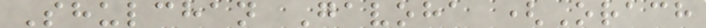Shulchan Gavoha (Orach
